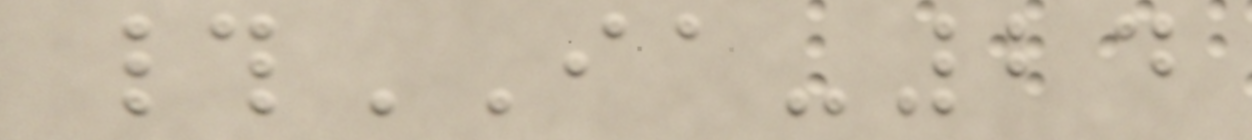#IA-24
